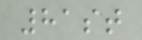81st
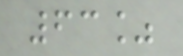63%
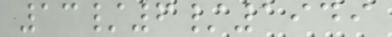13/6/1949
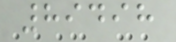89498
